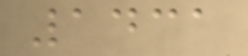1431
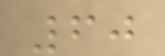60
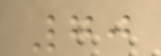70
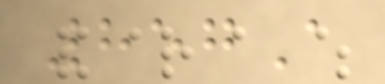857A
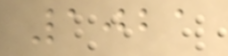1021
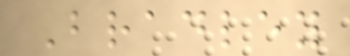Bradley
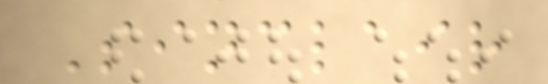Sinclair
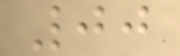00
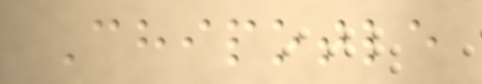Chipotle
